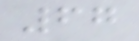67
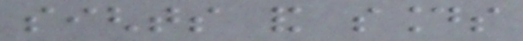sights and sounds
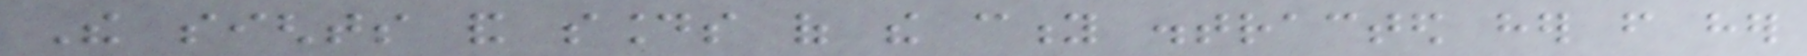The sights and sounds of the city distracted her from her
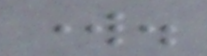work.
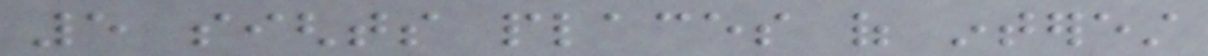5 sights places of interest
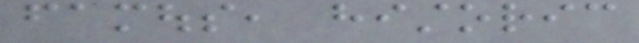famous, historic
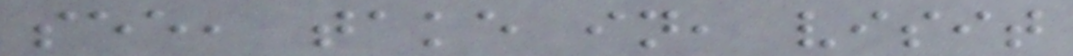see, take in, visit
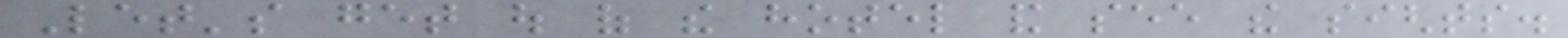Let's get out of the hotel and see the sights.
